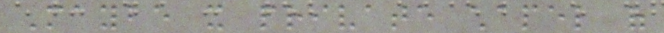Maybe it private chapel of
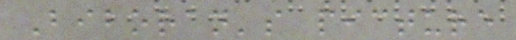Biboran's picture
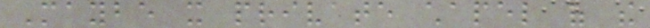Maybe it private chapel of the
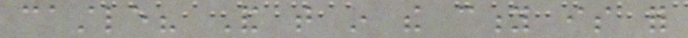castle? And that in the city is for
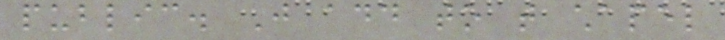public. Just add to that chapel
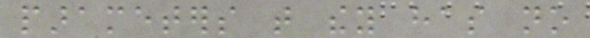parameters that they has no
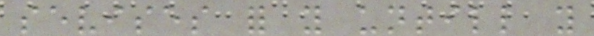sevises for you untill you
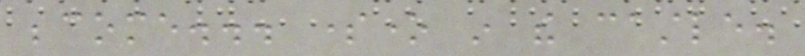become... someone in the castle.
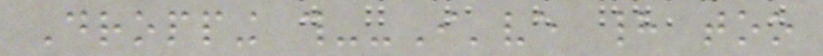Dropping this--I've had too
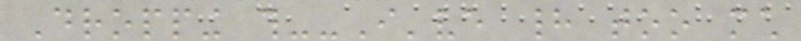Dropping this--I've had too much
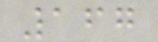167
